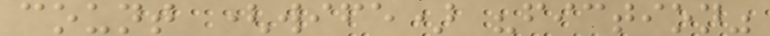count (wife) "fiction"
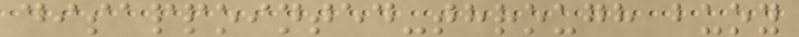disappointed-through buoy
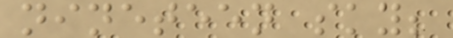nineteen sky;
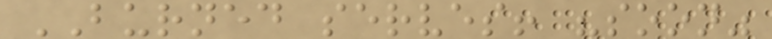BURNED serves! "soon"
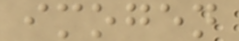imogen
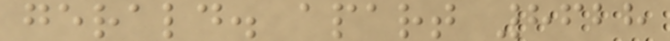gerald. apart 8628
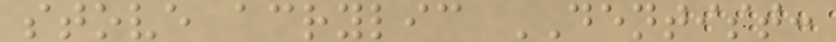stove acrylic DENTIST:
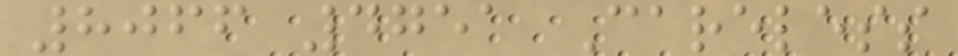8066 4751 Careless
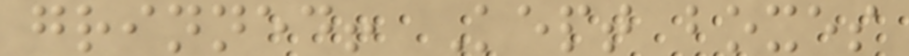grinned! Kept boxes
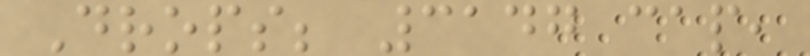Drops; 3147 cap,
